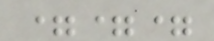===
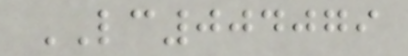LC004079
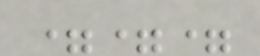===
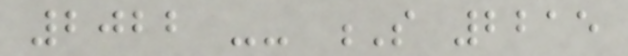2022 -- S 2215
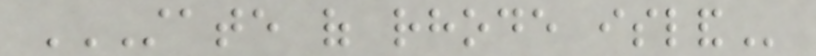STATE OF RHODE ISLAND
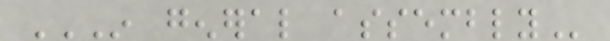IN GENERAL ASSEMBLY
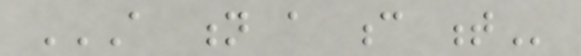A N A C T
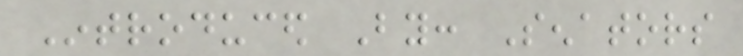Introduced By: Senators
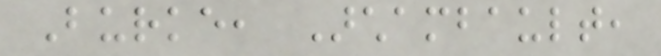Burke, Archambault,
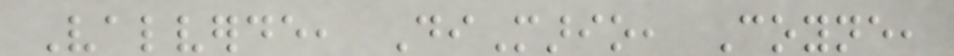Valverde, DiMario, Coyne,
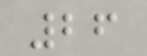26
